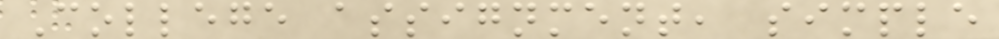College assignment, simple
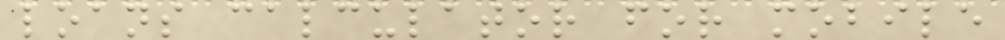loans calculator for mobile
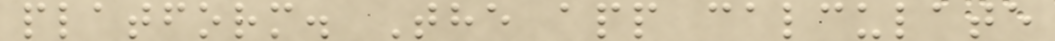platform. The app calculate
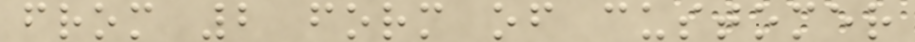from 2 form of customer
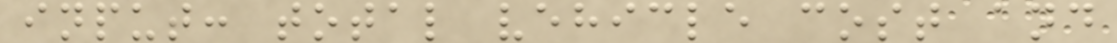input: total vehicle cost and
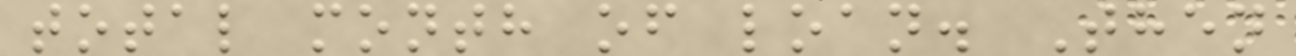total month of loan. Then
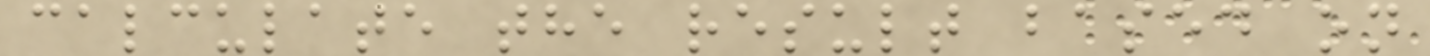calculate the result based on
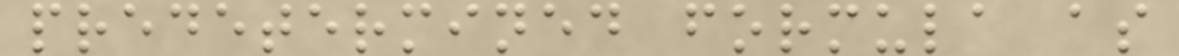predetermined formula as
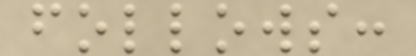follows:
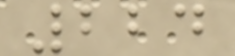224
